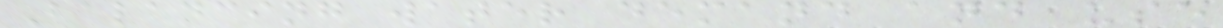Balancing water demand and use
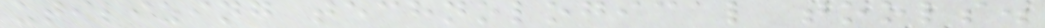utilizing technological tools.
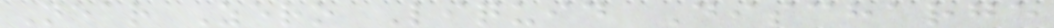Near Zero Liquid Discharge
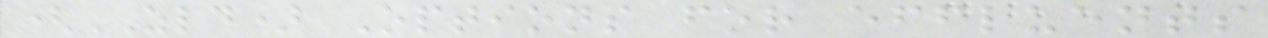(ZLD) Options for effluents
